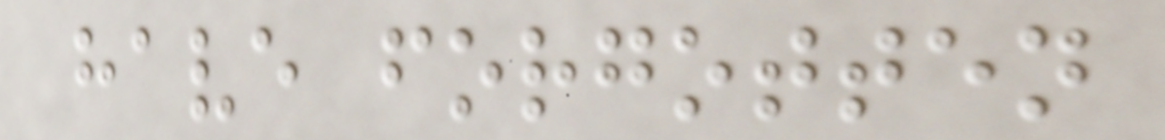have forgotten
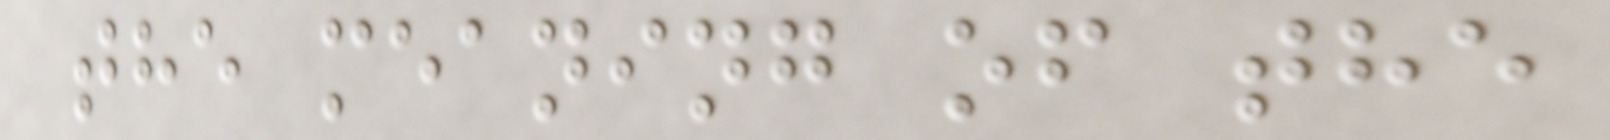the meaning of the
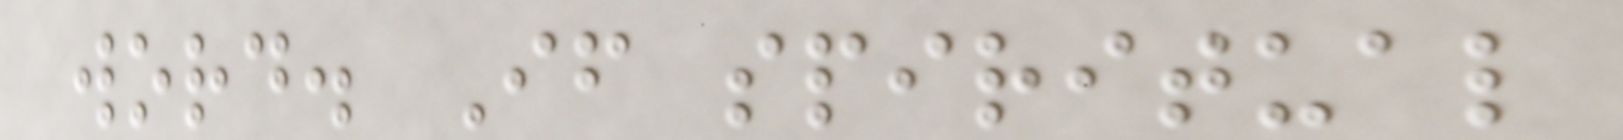word. If spiritual
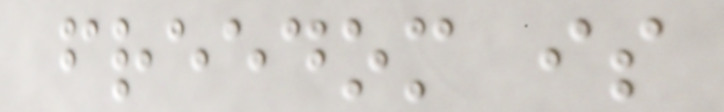freedom is
